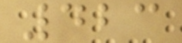423
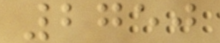2750
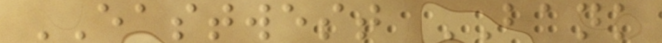EASTWEST BANK
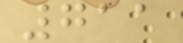711
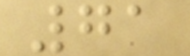71
